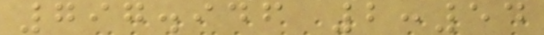797.946 2:54
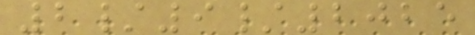2/9/2025
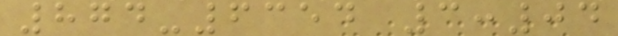874-6354 3:04
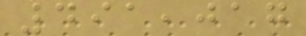491,017
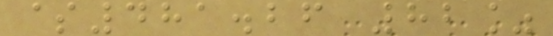$481.26 82%
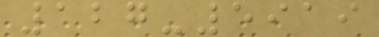127-5919
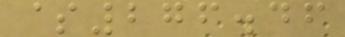$276.46
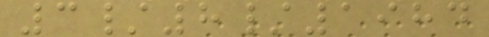3/8/1984
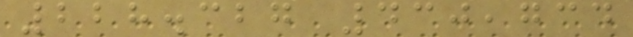228.327 430,734
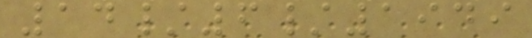14/6/1949
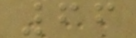66
